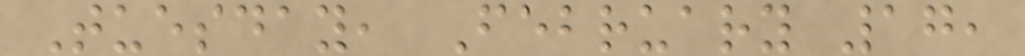Tuesday, February 17,
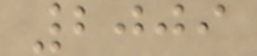2009
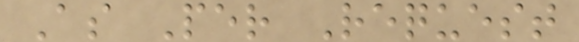As Per Request
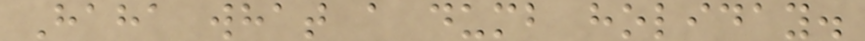Haha what a dumb holiday.
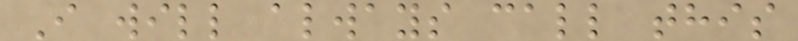I will always call this
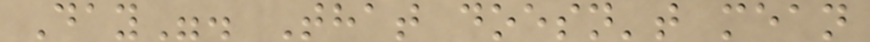Day". That doesn't mean
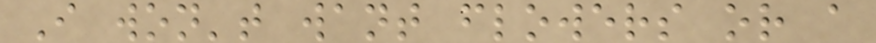I won't want flowers or a
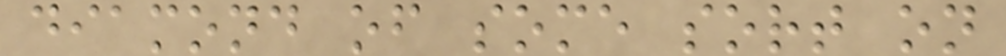diamond of some sort on
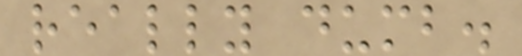really dumb.
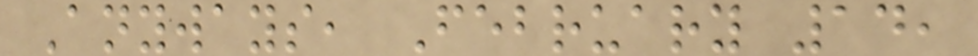Anyways, February 14,
